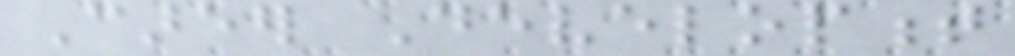Career Development
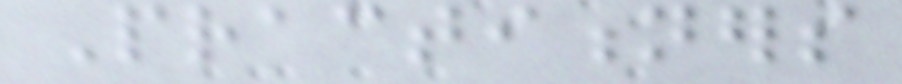Practitioners
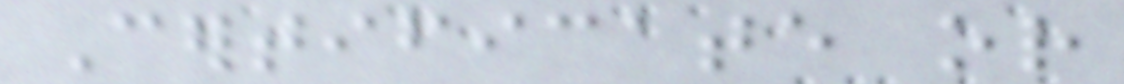Certificate or
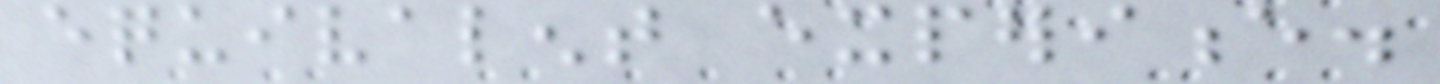equivalent experience.
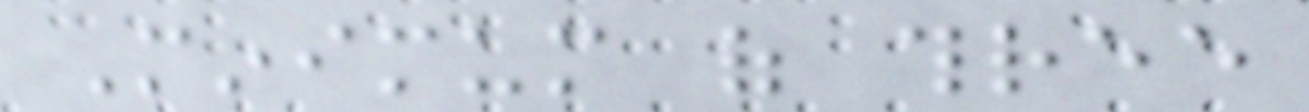Minimum of three
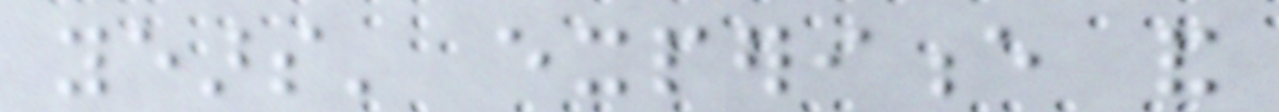years' experience and
